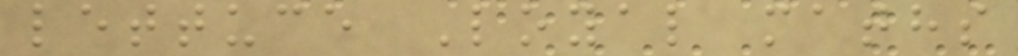lettuce Loyal maths
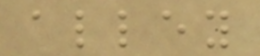alley
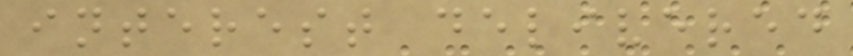interest delivered
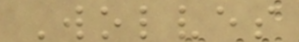Wolves
